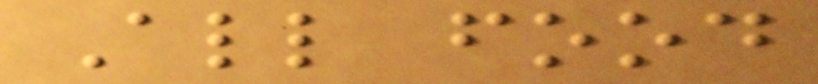All food
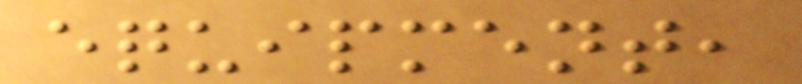equipment,
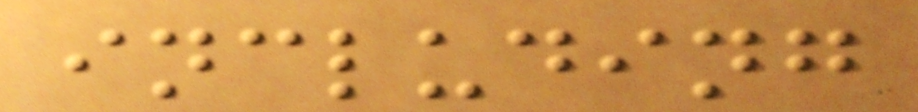including
